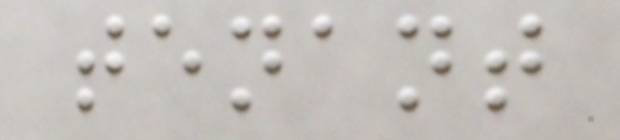tenant
